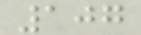107
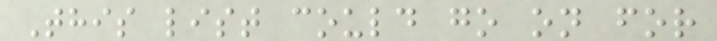This list could go on for
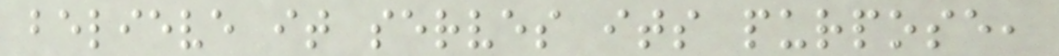believe it serves its purpose,
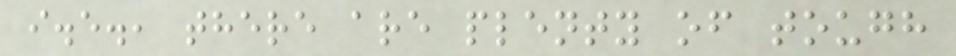i.e., there are plenty of tough
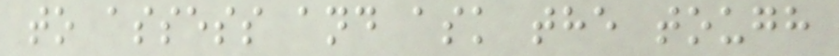to assess and ask the tough
